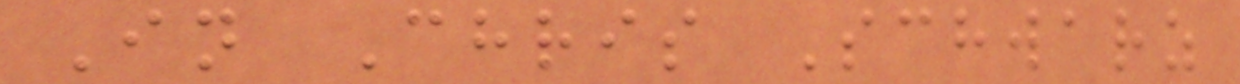In Chris Schwarz
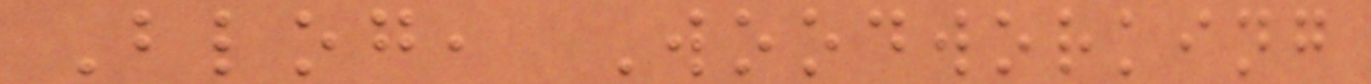Blog, Woodworking
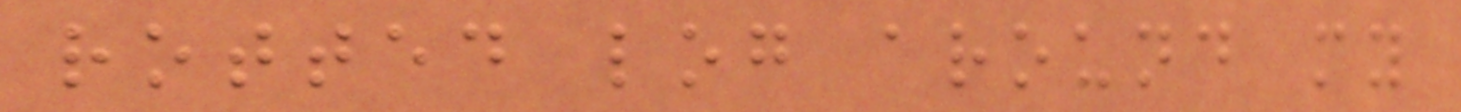rotted log around my
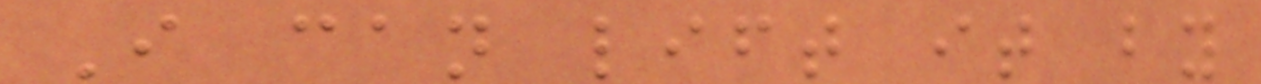I can lift it by
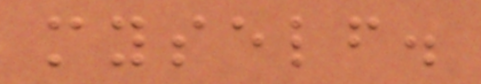myself.
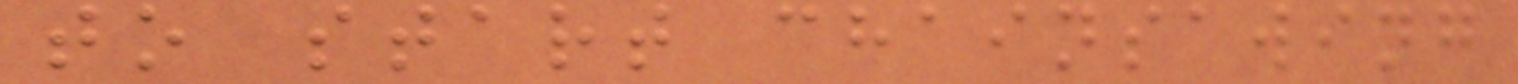to start chainsawing
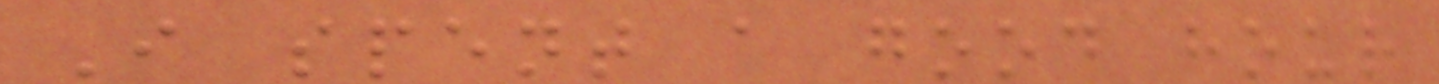I spent a good hour
